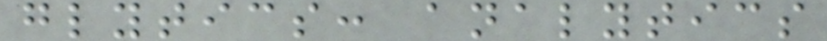glytics: analytics
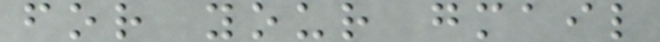for your gmail
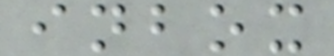inbox
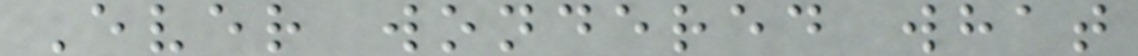Ever wondered what
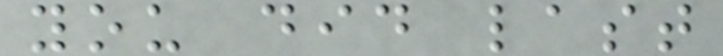you did last
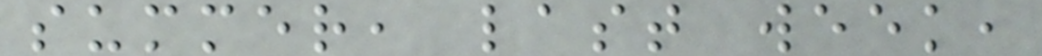summer, last week,
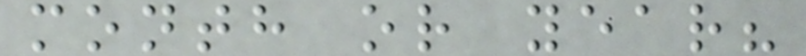month or year?
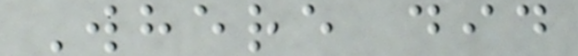Where did
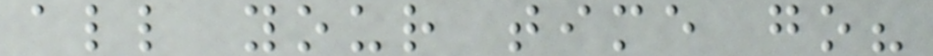all your time go?
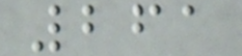261
